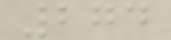274
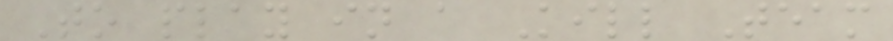To play in a Kill Team
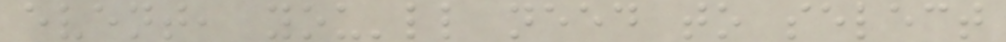event, you'll need to select
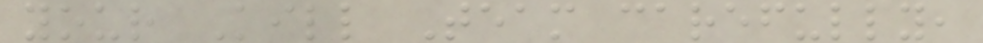your Kill Team carefully,
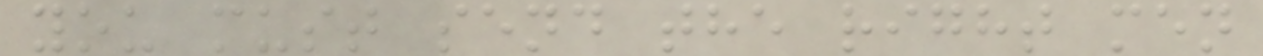you must send the right men
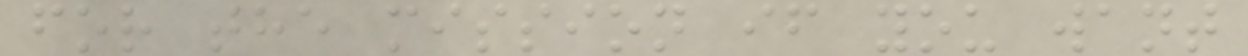for the mission if you want
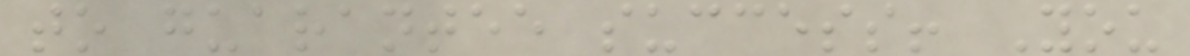to guarantee success! You
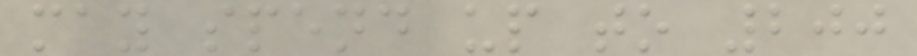may spend up to 200
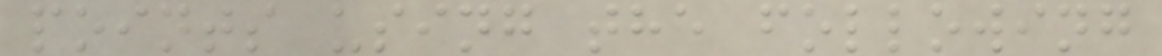points using the following
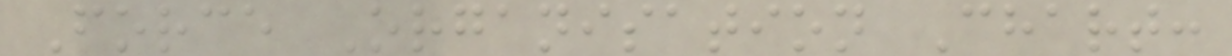Force Organisation Chart:
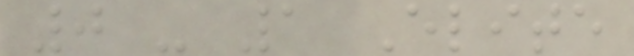0 - 1 Elite
